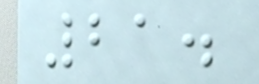21.
